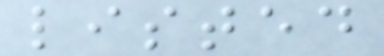listed
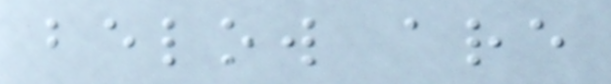below are
